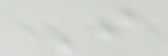I
